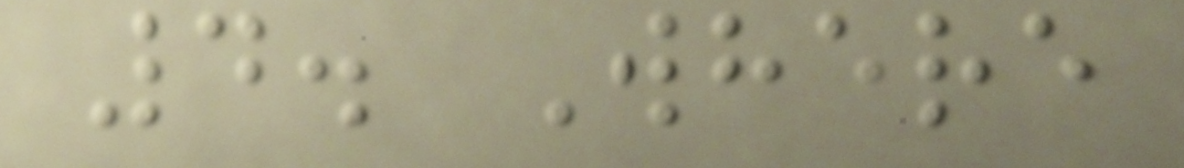4. Where
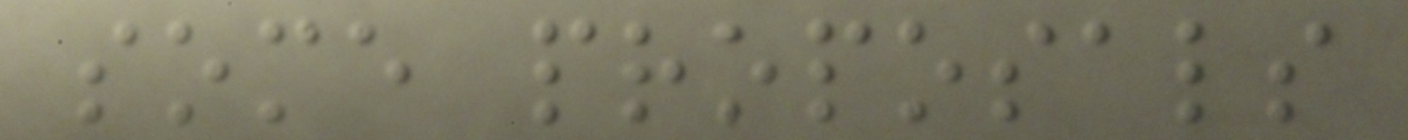some proposals
